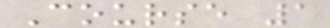Course 1
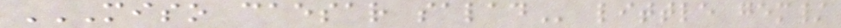MISO CAESAR SALAD little gem/
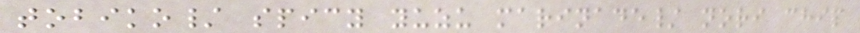tobiko/ spicy yuzu marinade/ nori chip
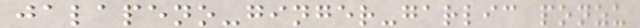jalapeno-ginger-garlic ponzu
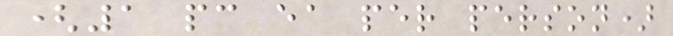(1 pc ea per person)
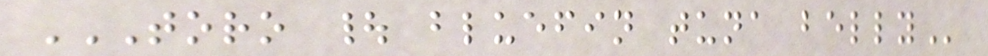TORO | BLUEFIN TUNA BELLY
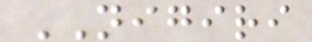NIGIRI
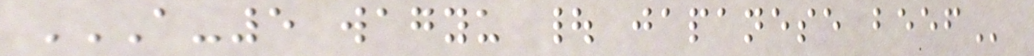A-5 WAGYU | JAPANESE BEEF
